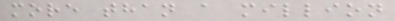more than a million
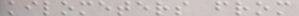kilometers from
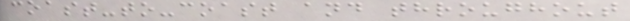coast-to-coast and throughout
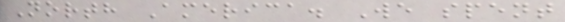North America. We spent
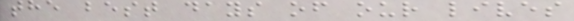the best days of our lives
